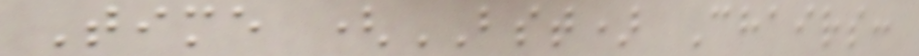Time (BST) Chairs:
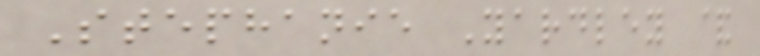Stephanie Yardley &
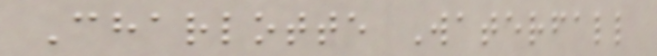Charlotte Waterfall
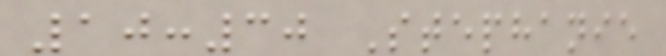10:30 Stephanie
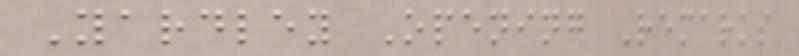Yardley Opening Remarks
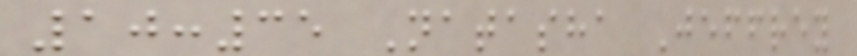10:35 Natasha Jeffrey
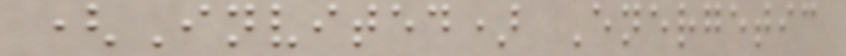(Invited) Energetic
